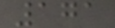171
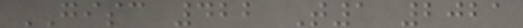GISC 422 T1 2021
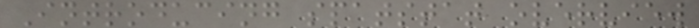Introducing spatstat overview
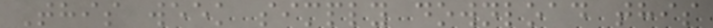This week simply download this
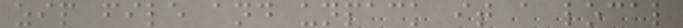zip file and unpack it a local
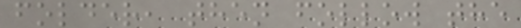folder, then follow the
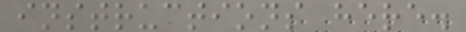instructions here.
